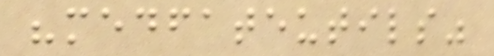"medfateutils"
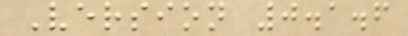Version 0.1.6
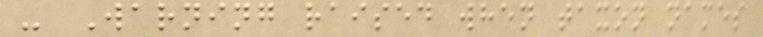- Warning raised when taxon names
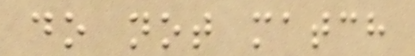do not match
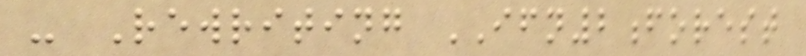- Rewriting IFN2forest
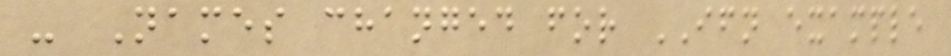- Names changed for IFN example
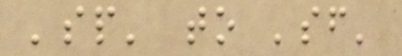'sp' to 'sf'
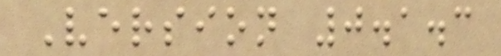Version 0.1.3
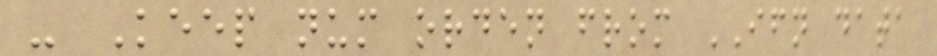- Keep num orden from IFN data
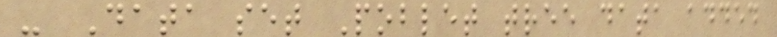- Data set Poblet tree data added
